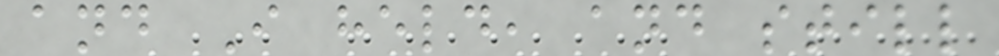and I held, and still
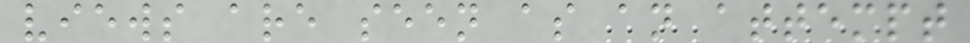views are seen as an attempt
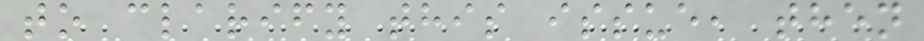to clarify this issue, then
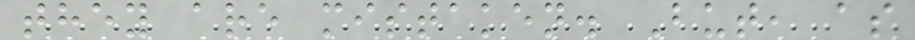they are mistaken. But, as
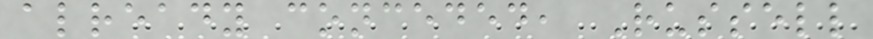already conceded, Russell
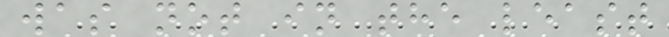was not in the least
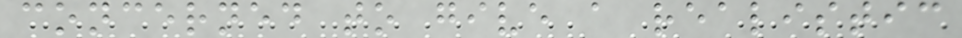concerned to give a realistic
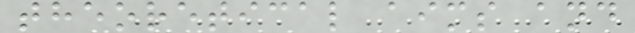theoretical aims and
